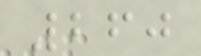260
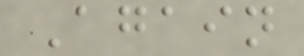Again
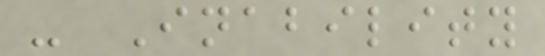- Inability
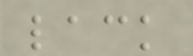lack
